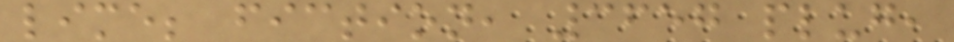lime; fiction, 3657 plug,
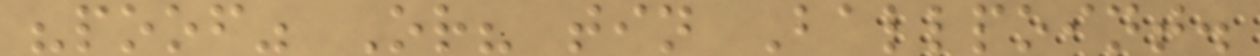"poof" Or? tin Ballpoint.
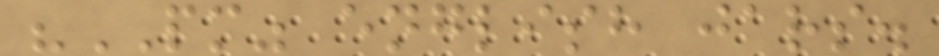"PM" english jars.
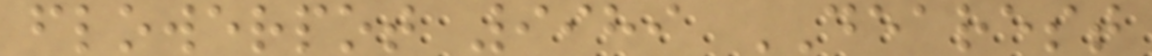flowerpot 9989 DEAREST
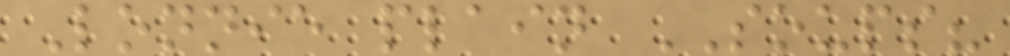Lonnie plain SOUPS?
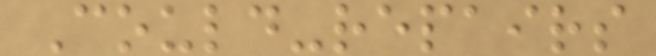Could-repairs
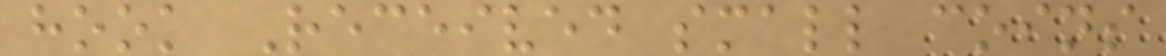hook Received small coins
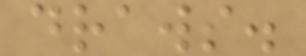draws.
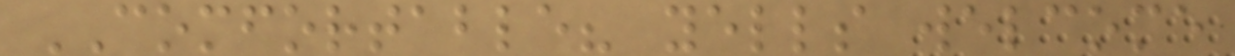COMFORTABLE? yells welcome
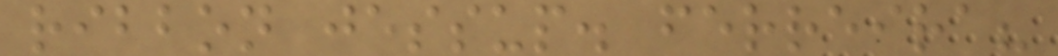ribbon jessup. ferreira?
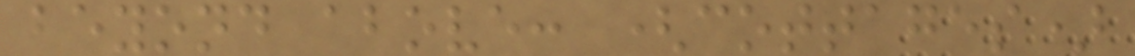beyond above: (cottages)
